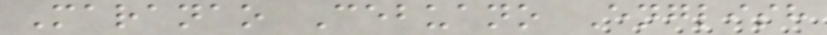Maranao Cebuano English
